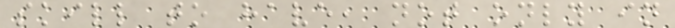skill to have, not only in
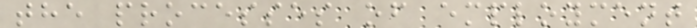the processes of employment
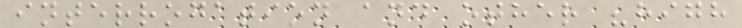interrogation and other "high
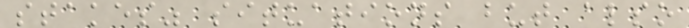stakes" situations but also
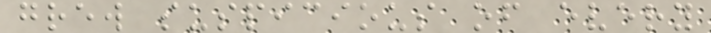grew suspicious of every
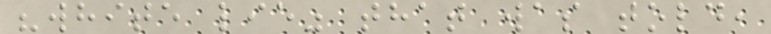"white lie" that was told,
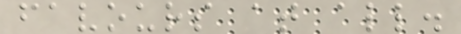favours at all.
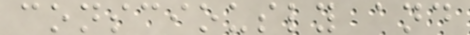consciously and
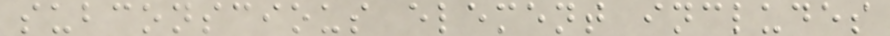subconscious element includes
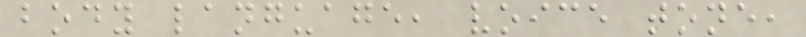body language, voice tone,
